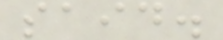said.
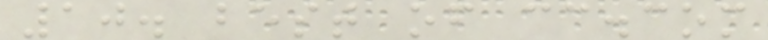10. best of cc.com
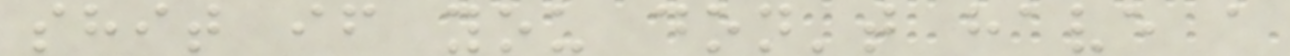shit if you don't have a
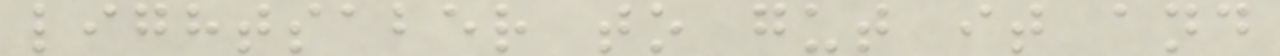lightsaber to gut it and
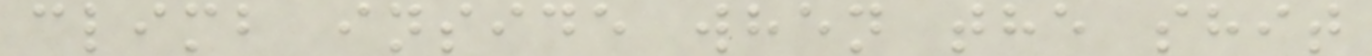climb inside when the shit
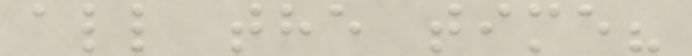all the time?
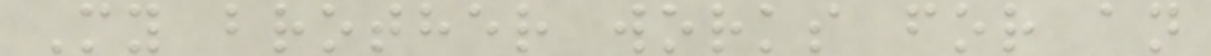My brother works for an
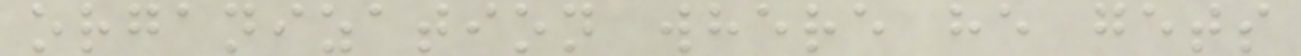organization where he gets
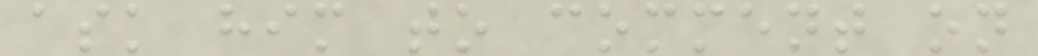ask him to comment on
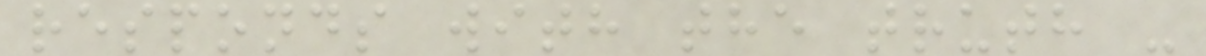responds with the truth -
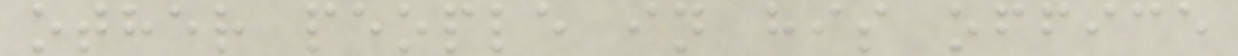other people in his office
